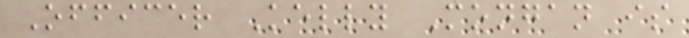Officer Kelly Mongan is
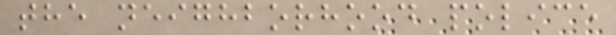the neighborhood police
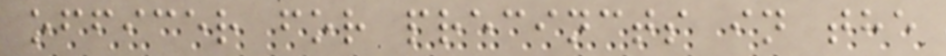officer for precincts in the
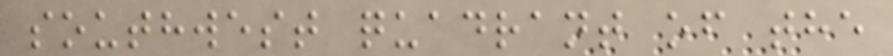southwest quadrant of the
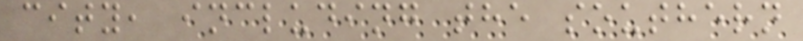city, including the southern
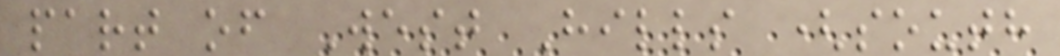part of West Hills (south
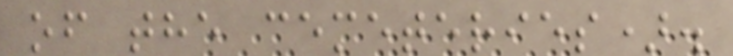of the cemeteries).
